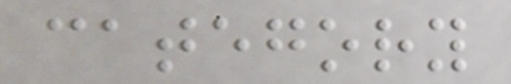category
